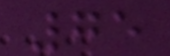75
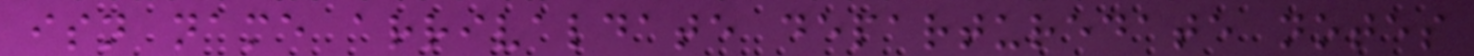isn name arrivaldate departuredate notes
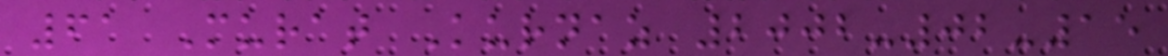61 Murat Kurnaz 2002-02-15
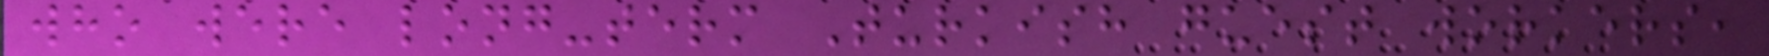who were long-term Turkish guest workers,
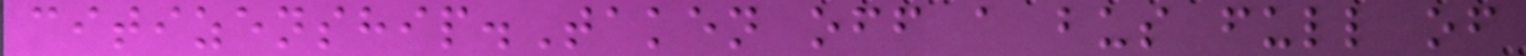citizenship.Taken off a bus full of
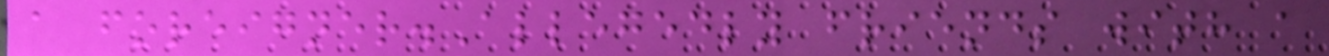a foreigner.Allegedly friends with a
